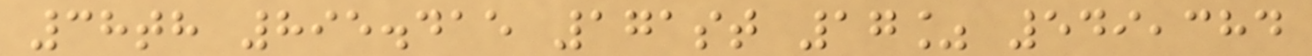38th 895.415 171st 17% 549,384
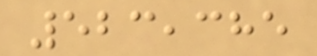523,385
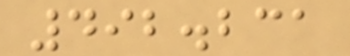492.231
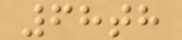68th
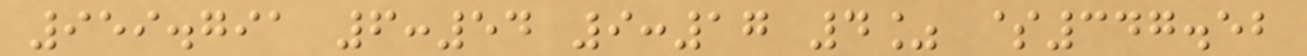959.791 6:54 9:17 4% $347.52
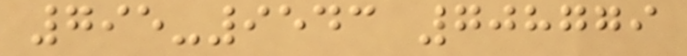795-9543 708779
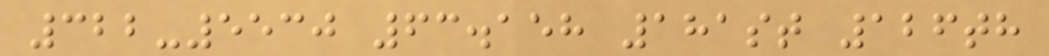322-5530 63.158 181st 126th
